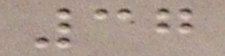37
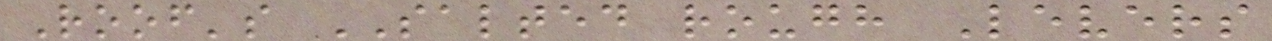Roof's SALTED rough Levers
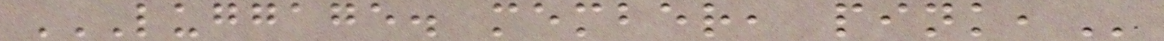LUGGAGE. MEMBER, PINK,
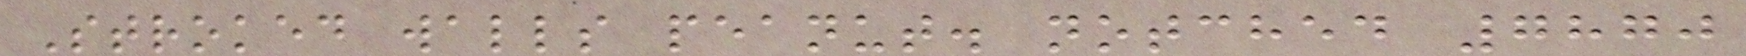Stroked walls peanut. notched 7870
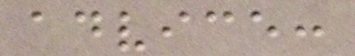advice:
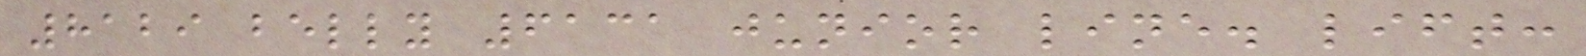8129 belly 6131 junior line. lift:
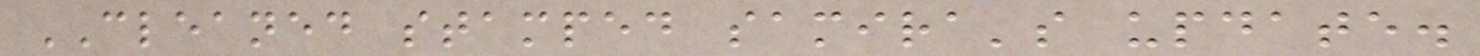CLEANED stamped samira's update.
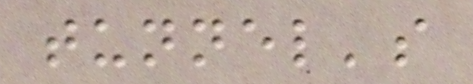tunnel's
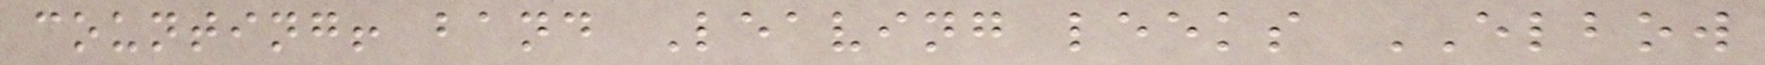counting! band Leaving leeks ELBOW
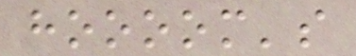hoooom's
